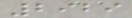2929
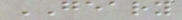GEARY
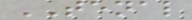TENAL
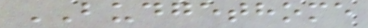BUDGETHOME
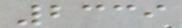2339
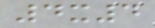4x4
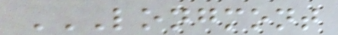LONGMONT
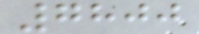7800
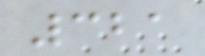321
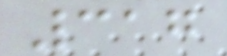317
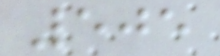505
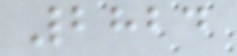2824
